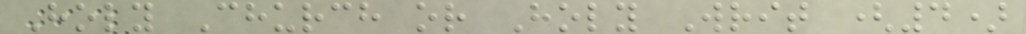Holy Church or Holy Writ (4)
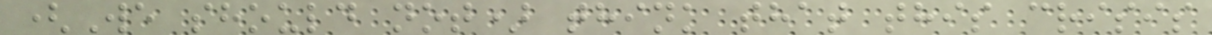(We should not) think that this crisis
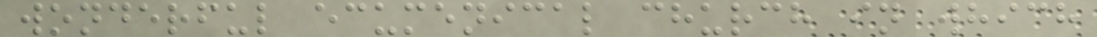wonderful ecumenical church in which
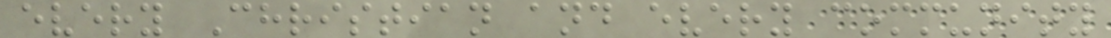every Christian and every community
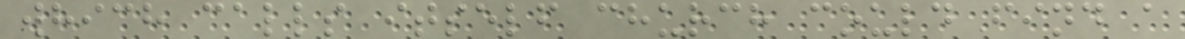which calls itself church could find a
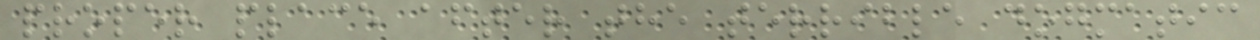proper place after the terrible dogmatic
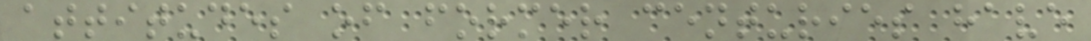attitudes of former centuries have
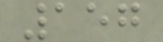157
